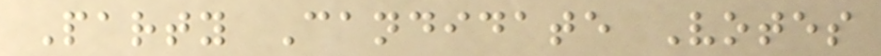Party Candidate Votes
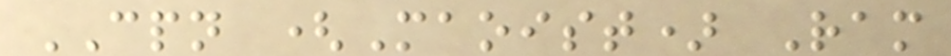CPN (Maoist) Ram
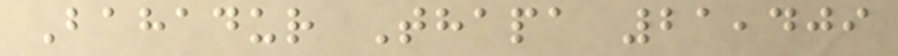Bahadur Thapa 21,409
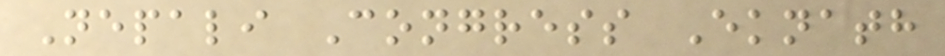Nepali Congress Eknath
